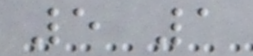5 1
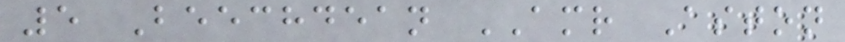5 Beechdean AMR Aston
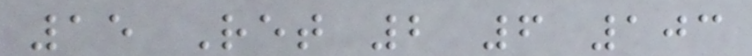15 Ret 2 6 103
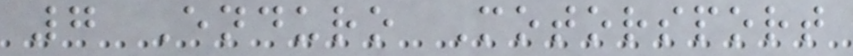7 Enduro Motorsport
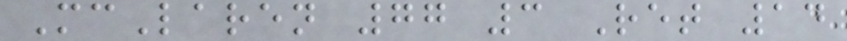McLaren 77 3 Ret 14
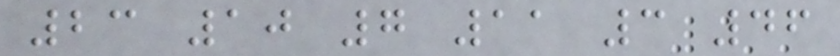23 10 7 11 3 46
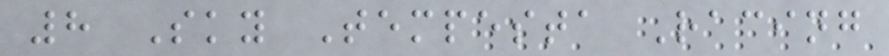8 Sky Tempesta Racing
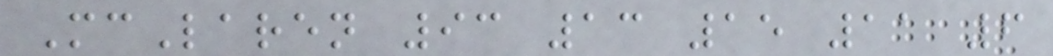McLaren 93 13 15 11 6
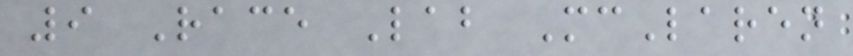9 Race Lab McLaren
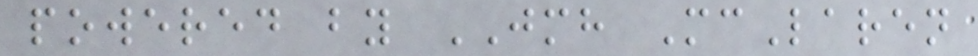powered by JMH McLaren
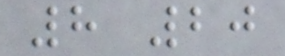8 20
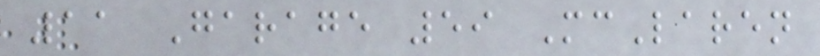11 Garage 59 McLaren
